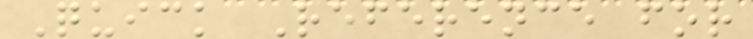Quick Reference for
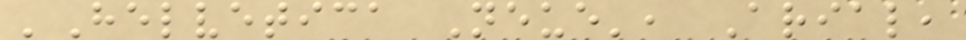'Helvetica Neue', Arial,
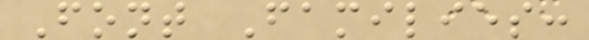Font Families:
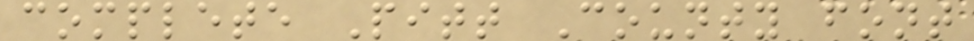complete Pitt County font
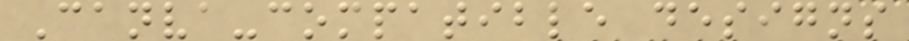Canva-compatible designs
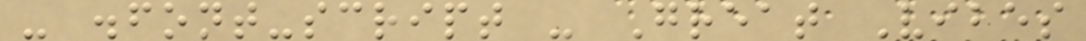- .font-script - Great Vibes
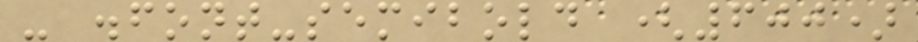- .font-semibold (600)
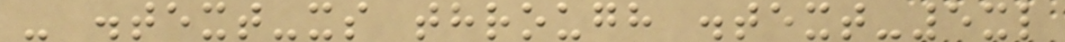- .text-xs through .text-5xl
